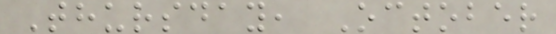Thursday, October
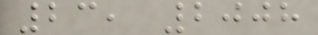23, 2008
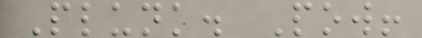Plunk. Pow!
